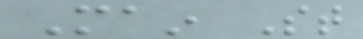Main St
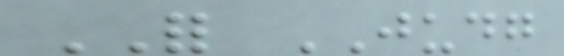FOR JUDG
